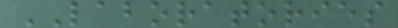LABORATORIES
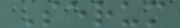Serum
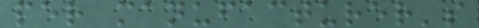per manufacturer's
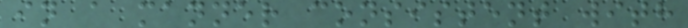in a manner consistent with
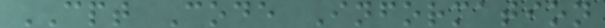CPT Code Information
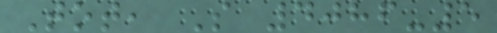Tot, S 4086-5
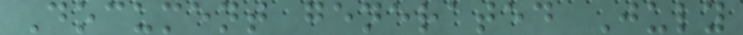Document generated July
